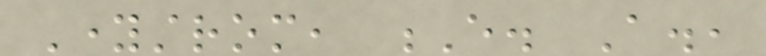Youngstrom, E. A.,
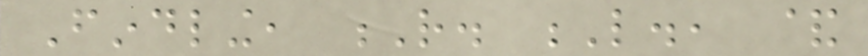Findling, R. L., &
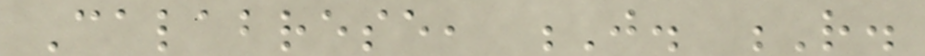Calabrese, J. R.
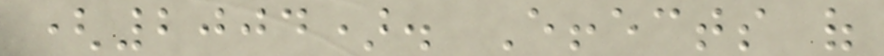(2004). Effects of
